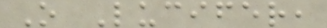O Lucifer,
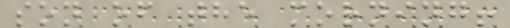son of the morning!
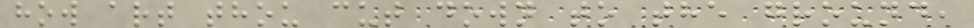how art thou cut down to the ground,
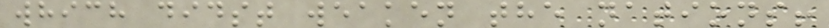which didst weaken the nations!
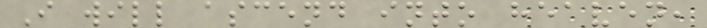I will ascend into heaven,
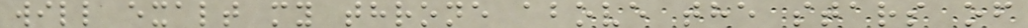will exalt my throne above the stars of
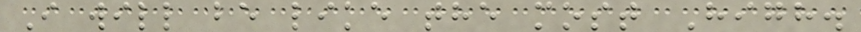I will be like the most High.
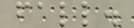fall.
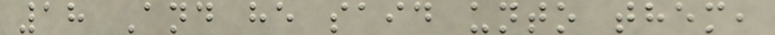18 And he said unto them,
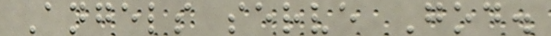Angels serve God.
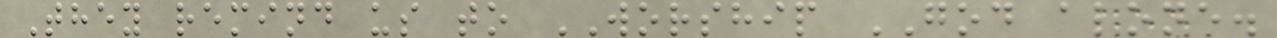They remind us to WORSHIP GOD alone.
